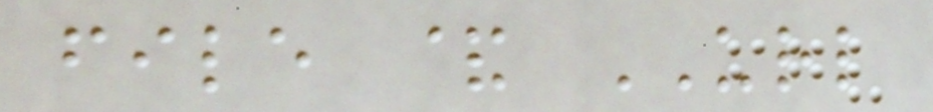file & URL
